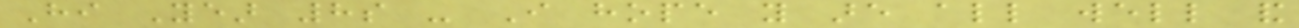Hi Year 8s - I hope you are all well and
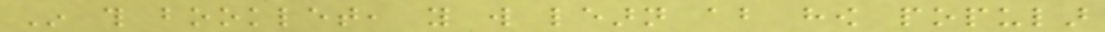In this booklet, you will learn about how popular
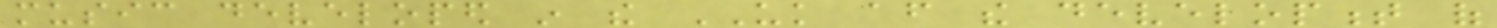music developed in the UK after the development of
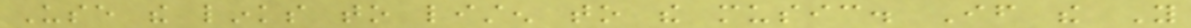Use the links to listen to the music. If the You
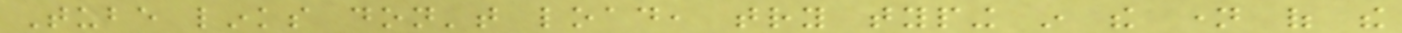Tube links don't load, try typing in the name of the
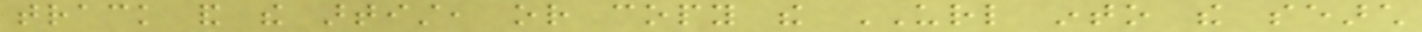track and the artist, or copy the URL into the search
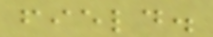field.
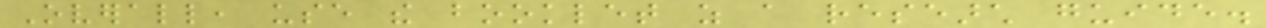Overall, use the booklet as a research guide.
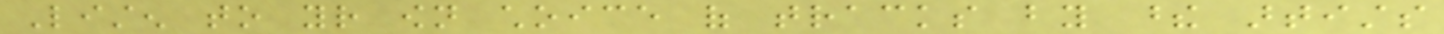Listen to your own choice of tracks by these artists
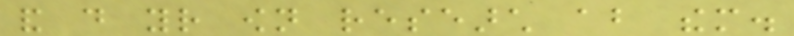and do your own research about them.
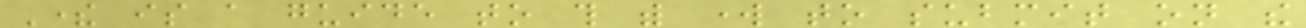There is a guide to this with work to submit on the
